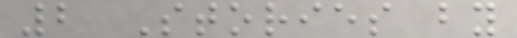2 Stories by
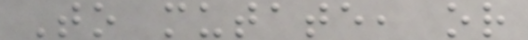To mutate, or
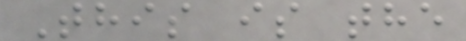This is the
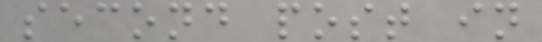second post in
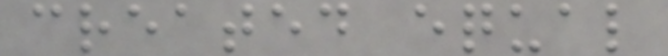created equal
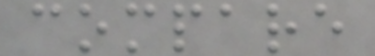compare
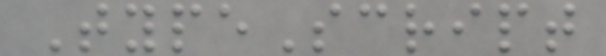TypeScript
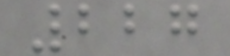227
